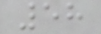58
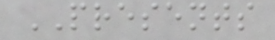PRESENTS
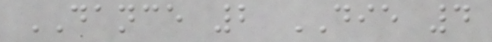DANCE 2 DIE 4
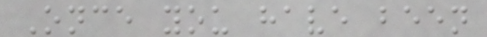Once you have been
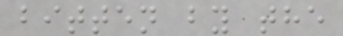bitten by the
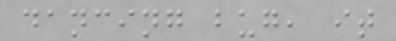dancing bug, it
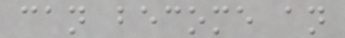can become an
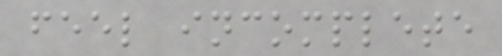feel incomplete
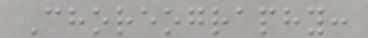Choreography:
